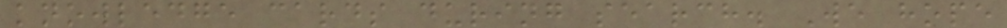knowledge cards during search. We hope
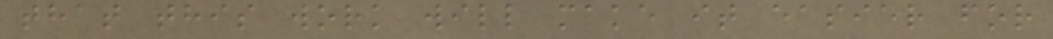that this work will make it easier for
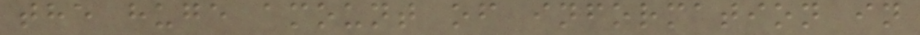the huge amount of information in
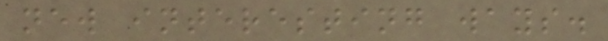new interesting ways.
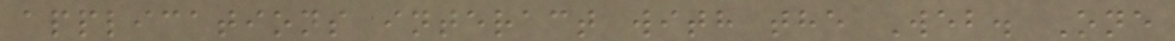applications interact with the Web. One
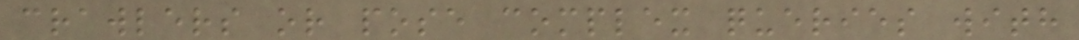crawlers or pose complex queries with
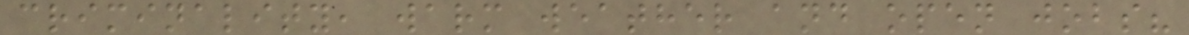criminality, warm weather and open jobs?
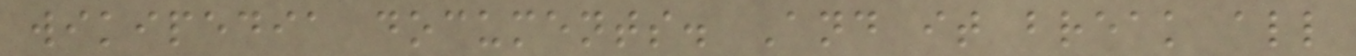wikipedia documents. And it break all
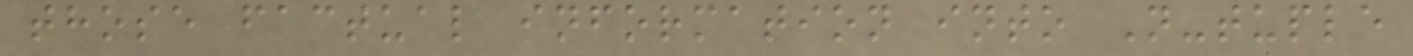those factual information into N-tuple
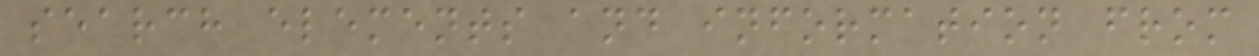search elements and information from
